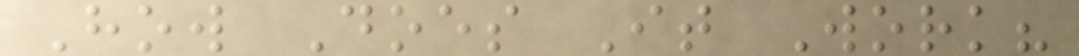How Does It Work?
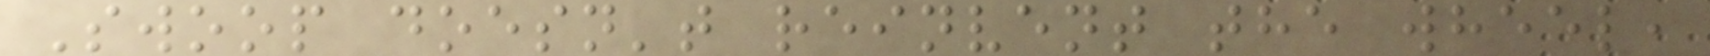Swoop doesn't reinvent the wheel,
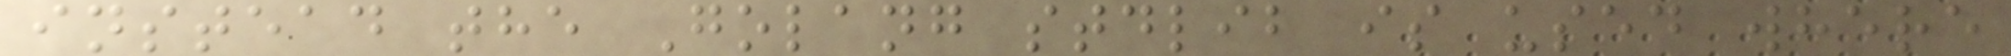instead the Golang stdlib is used where
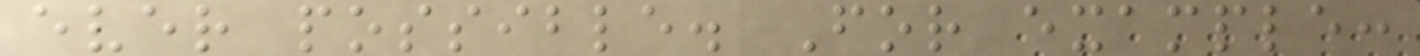ever possible. For example:
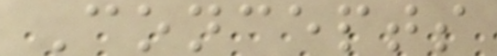Concepts
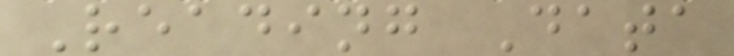Reading Data
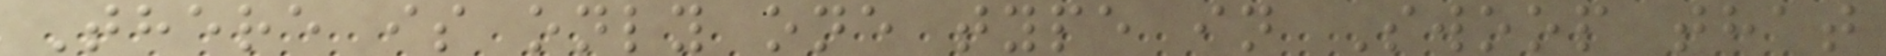There is only one type in Swoop that
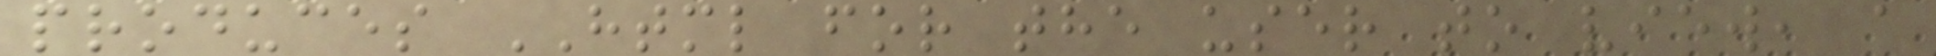produces HTML for the user to view, a
